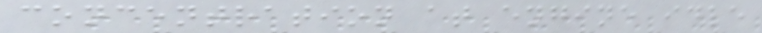concentration at engine idle
